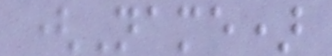(Name)
